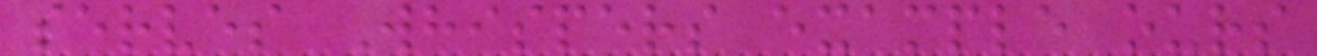serves Whispers example ours
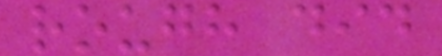rough did
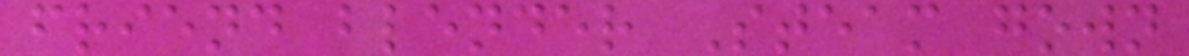friend blender Steam gown
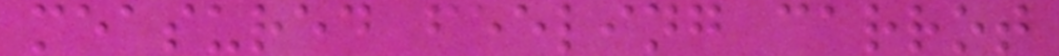measured feeling carrot
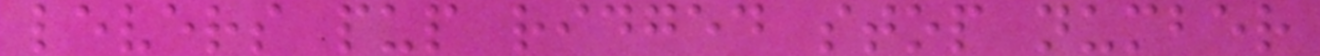levers pup ridged stop number
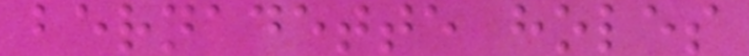bernadette holes
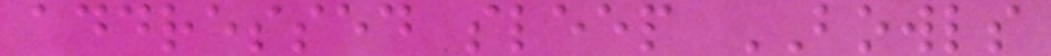addressed sleep BOWLS
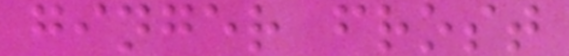ginger frost
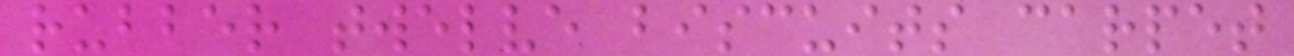rubber twelve biscuits carpet
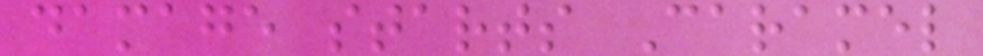damage starts Caramel
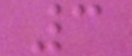3
